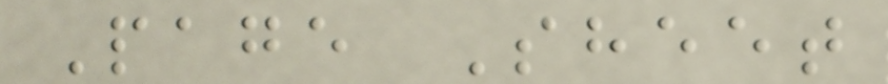Page Sheet
